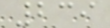239
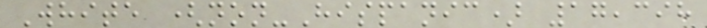White (non-Hispanic) 17,398
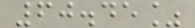60.45%
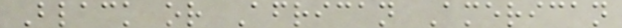Black or African American
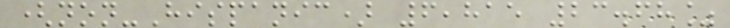(non-Hispanic) 6,815 23.68%
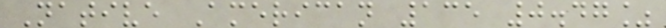Native American 135 0.47%
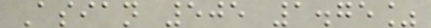Asian 505 1.75%
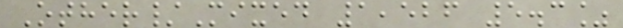Other/Mixed 1,526 5.3%
